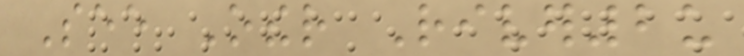See Other River2u
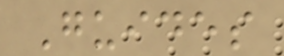Guides
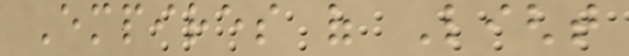Empires of Light
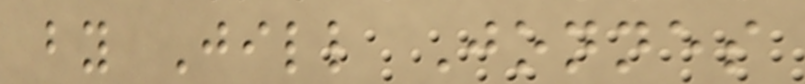by Jill Jonnes
